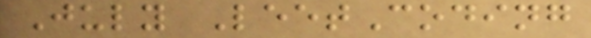July LeetCoding
